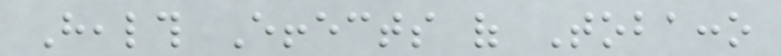Health Effects of Tobacco
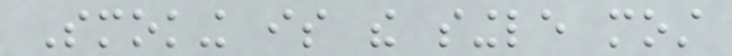Smoking is the single most
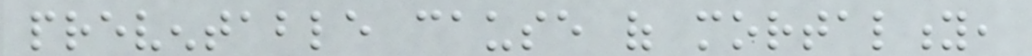preventable cause of mortality,
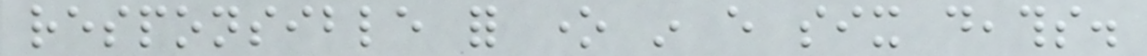responsible for one in every six deaths.
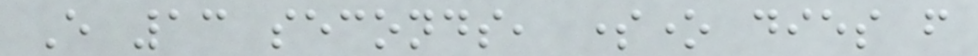Every 13 seconds, someone dies from
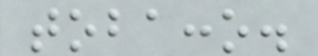tobacco.
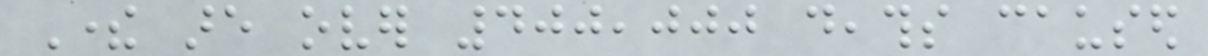There are over 400,000 deaths caused
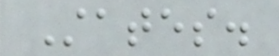States.
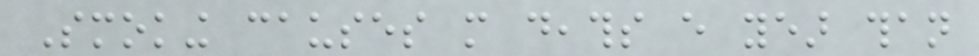Smoking causes more deaths every year than
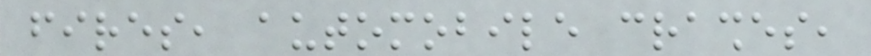fires, automobile crashes,
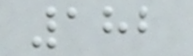182
